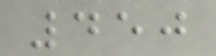450
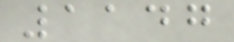1147
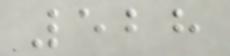528
